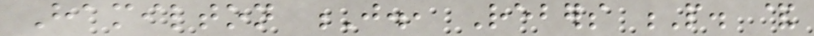Hamilton J., Rebers P. &
